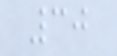30
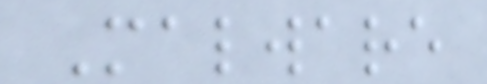Malware
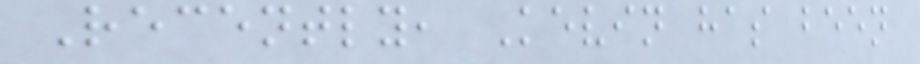Recently, Kevin has been
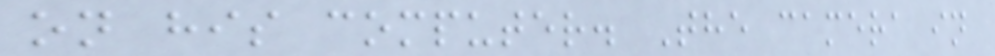on his computer. The camera in
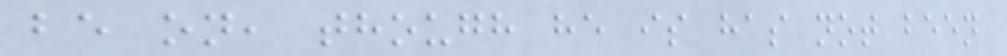be on, though he is has not been
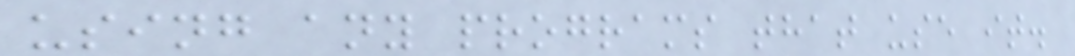using any programs that use it.
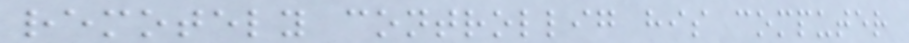remotely controllig his computer
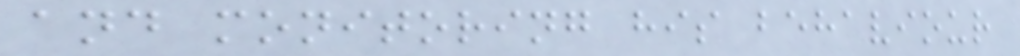and monitoring his behaviour
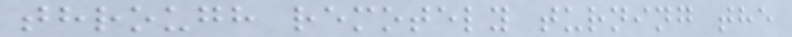through remotely turning the
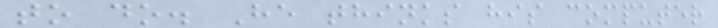to do. He thinks his computer
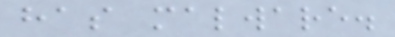has malware.
